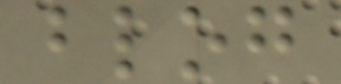blog
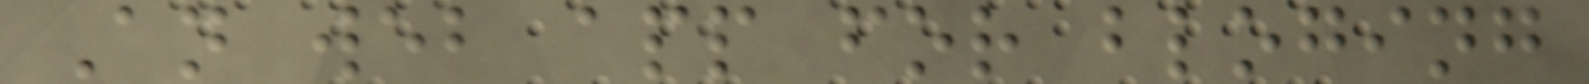An web app for bloging
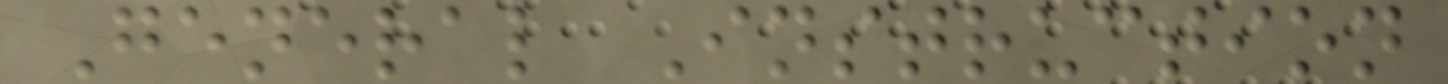General Instruction
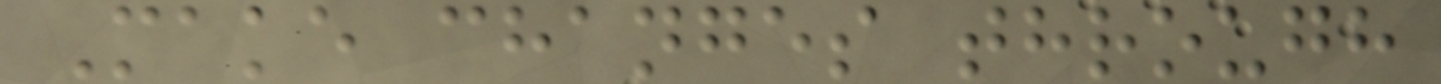Make changes through
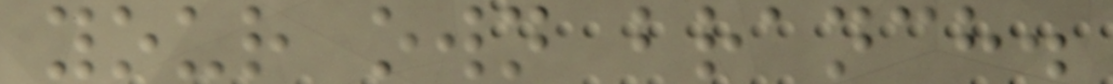your own branch.
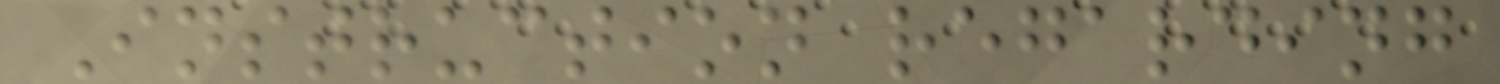Instruction regarding
